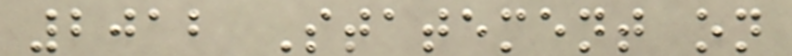2012 Statement on
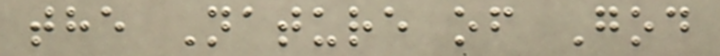the Nature of God
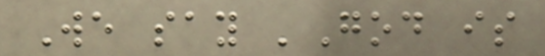We say 'God is
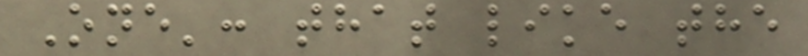One': that like the
